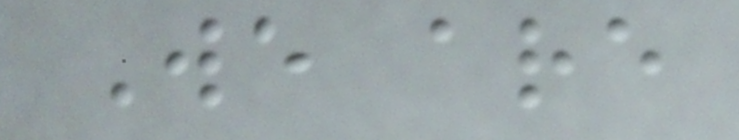We are
